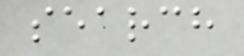search
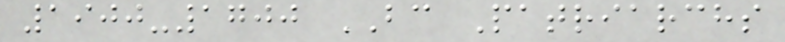1900-1700 BC Patriarchs
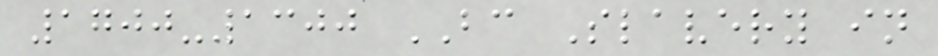1700-1300 BC Slavery in
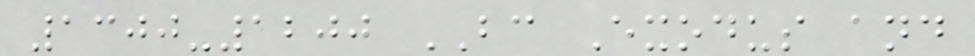1300-1200 BC Exodus and
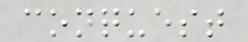conquest
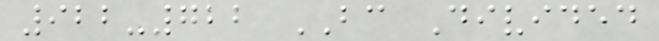922-722 BC Divided
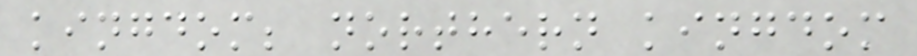kingdom; northern kingdom
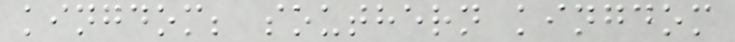kingdom; southern kingdom
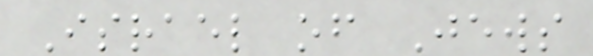Israel of Jews
